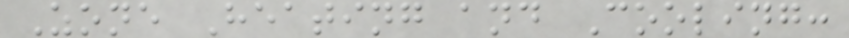Zone Heating and Cooling:
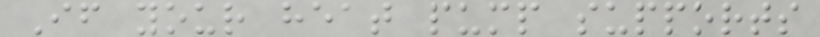If your heat pump supports
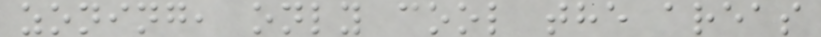zoning, only cool the areas
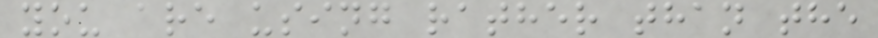you are using rather than the
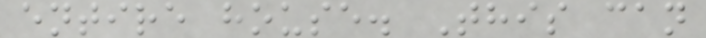entire house. This can
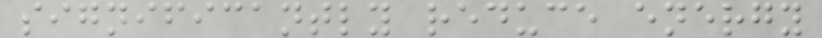significantly reduce energy
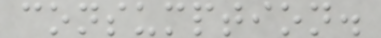consumption.
